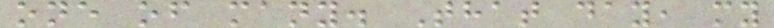one of many. That day, my
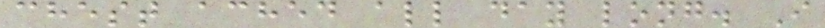chest ached all day long. I
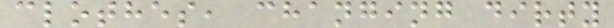clothes, changing dirty
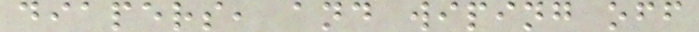diapers, and wiping off
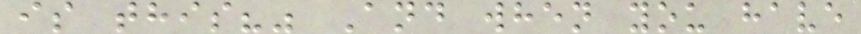is this?" And when you have
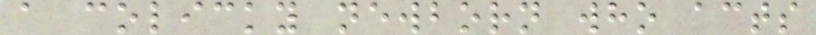a colicky newborn who acts
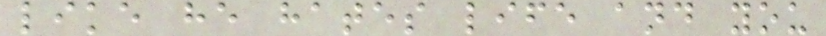like he hates life and you
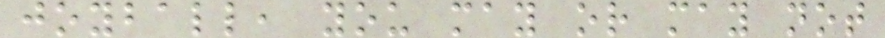joyball, you may or may not
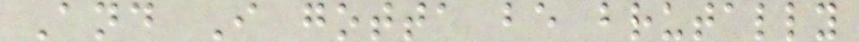And I gotta be brutally
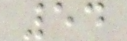54
